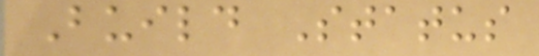Build Status
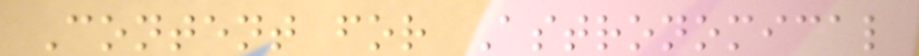Content for Astronomical
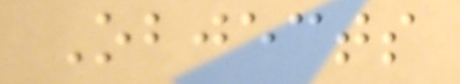Objects
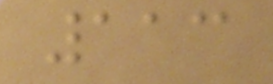113
